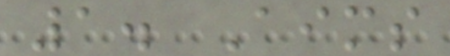1. Aims
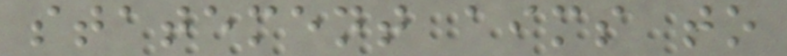statement aims to
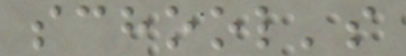school's
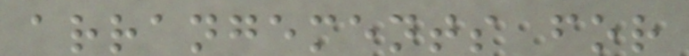arrangements for
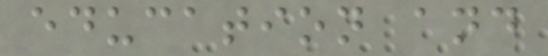education and
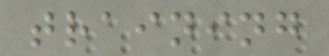training
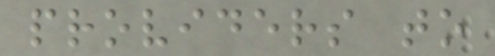providers to
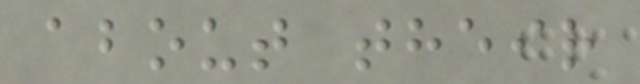about their
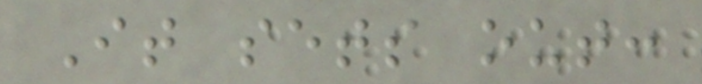It sets out:
